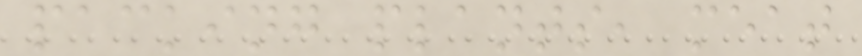packing plants, meat
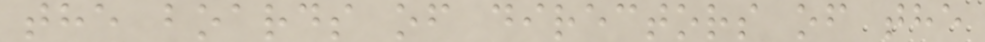the boards of directors of the
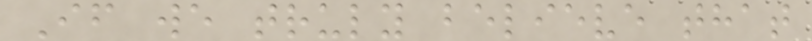If we truly believe that
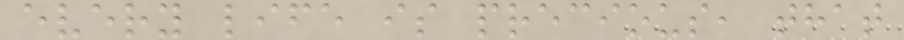every life is precious, that
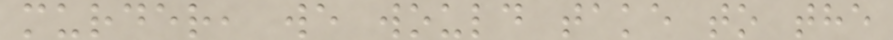murder, we would take to the
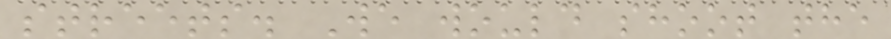streets. We would shoot the
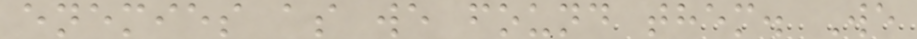enemies as we found them. We
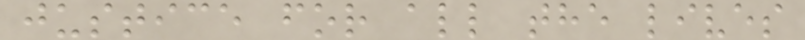justice for all the lives
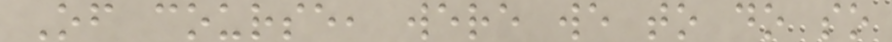Of course, were we to do so
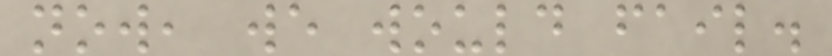now, we would fail.
